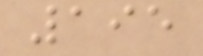195
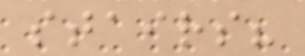stairs?
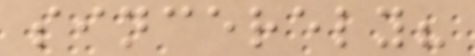sincerely?
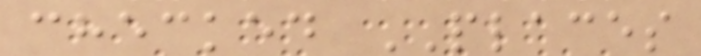checked PLACES
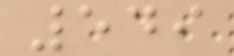549
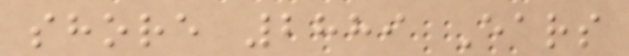shore 2889 Ears
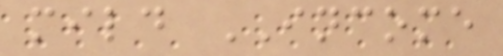mild INCOME
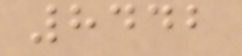8442
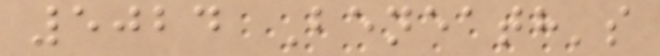5024 Beneath's
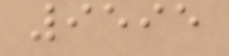9595
